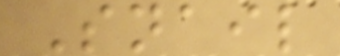Snail
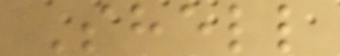Shell
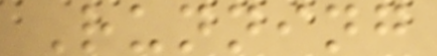Running
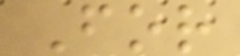For
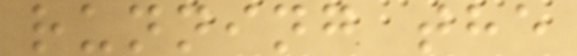running the
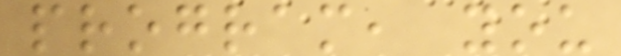program, you
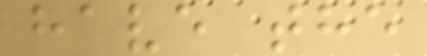have the
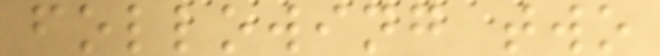following two
